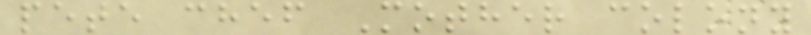pete chef Mother colony
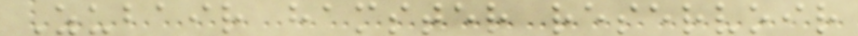Zubair hamster reservoir
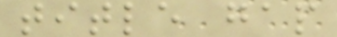title gap
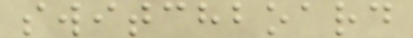switchboard
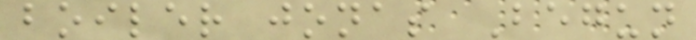boiler jonas Begun
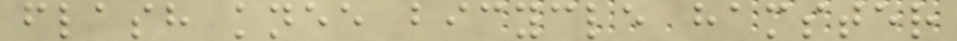flash knee bicycle hamster
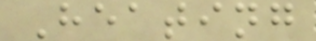Heating
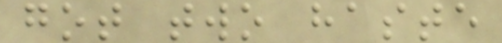got two haste
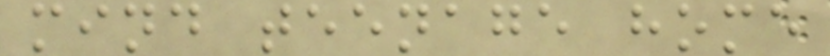mind teenage home
